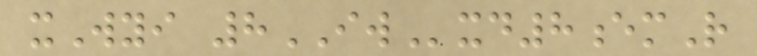xWyi 8IWxd8emR
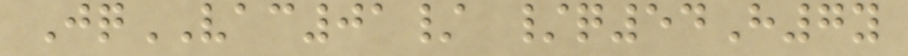JqVAC01/ /q54H7y
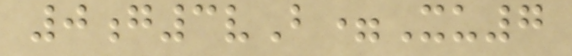0g3vB=Xu7
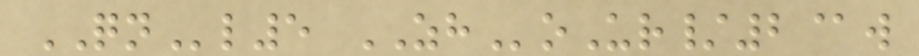QNl5 ZHoUr/2@w
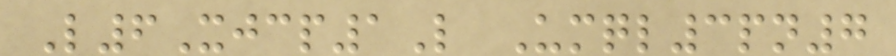L6Xjcp1L Umql3pn7
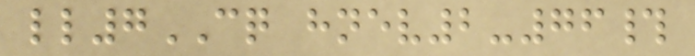ll7CQ hnev2-76#
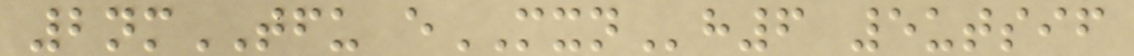2nmTFU eMXNh6 5utsif
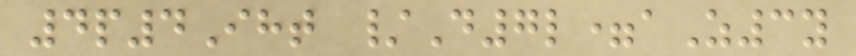4p4Iht /D7l=aZ3y
